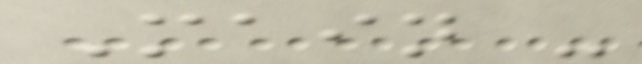Main -
